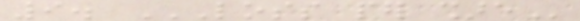9. LOSS PER SHARE
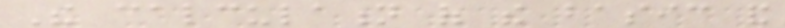The calculation of the basic and
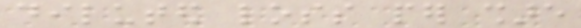diluted loss per share
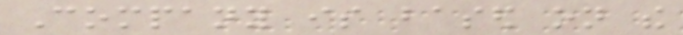Company is based on the
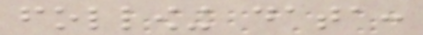following data:
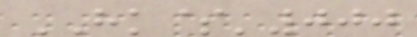HK$'000
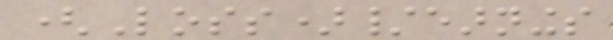(Loss)/earnings
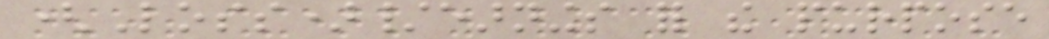(Loss)/earnings for the purpose
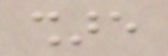share
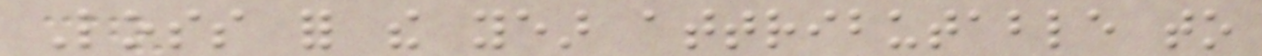Loss for the year attributable to
